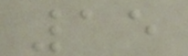15
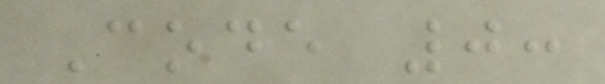Code 0:
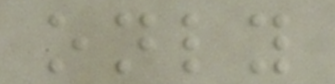only
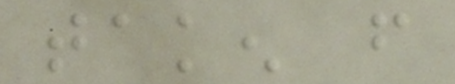taken from
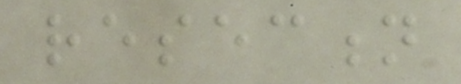resection
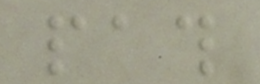path
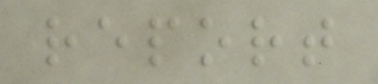report
